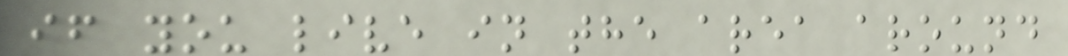if you live in the area around
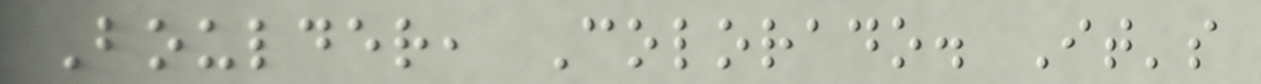Boulder, Colorado. It's
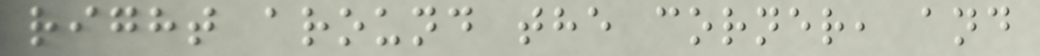right around the corner, and
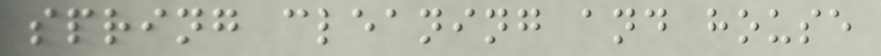spring cleaning and house
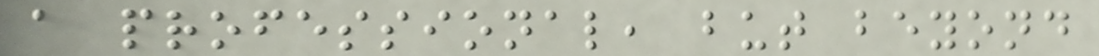a professional, but beyond
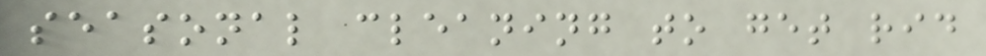seasonal cleaning to get rid
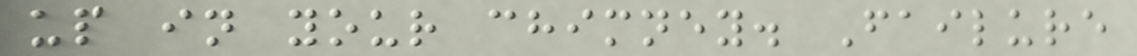up in your chimney. Failure
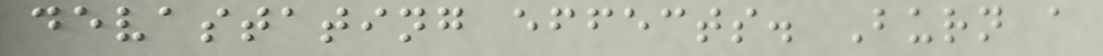devastating effects. Burn a
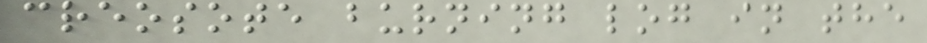creosote burning log in the
